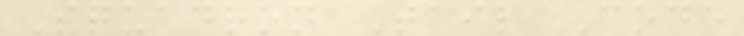Squadron Tail Code
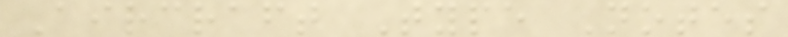Aircraft Type Notes
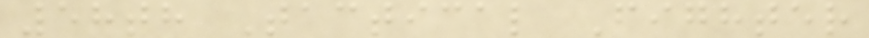58th Tactical Fighter
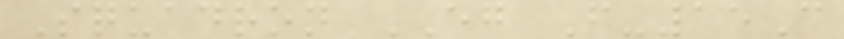Squadron EG F-15C
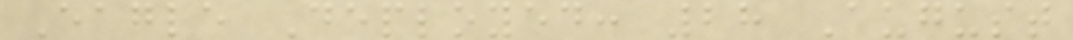Eagle Deployed: 28 August
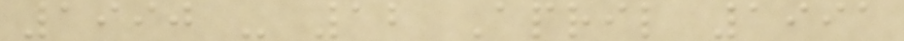1990 - 12 April 1991
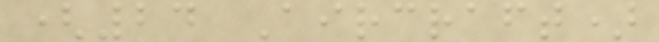(24 Aircraft)
